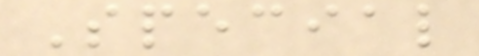Special
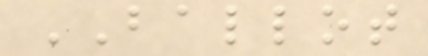BALLOT
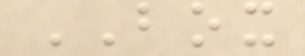BOX
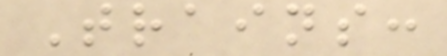Trains:
